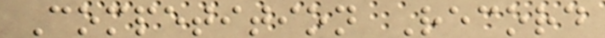Competition Record
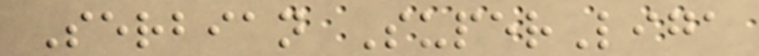Serbian SuperLiga
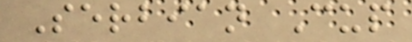Serbian Cup
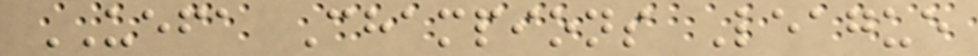UEFA Champions League
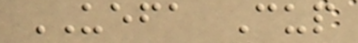UEFA Cup
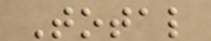Total
